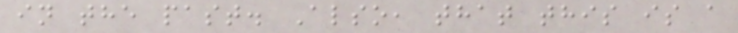in the past. Also, that this is a
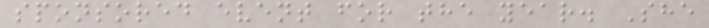sponsored event for the year. She
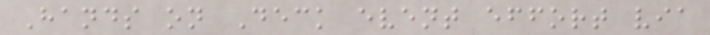Hands on Deck event effort via
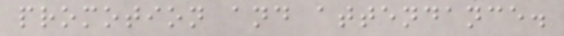promotion and attendance.
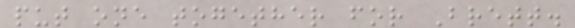put one together for Brett.
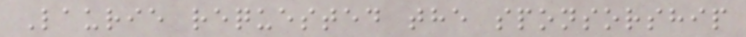Laurie requested the sponsorship
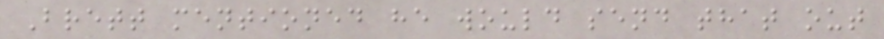Brett mentioned he would send that out
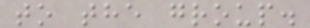to the group.
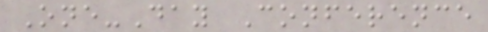One-Day Conference
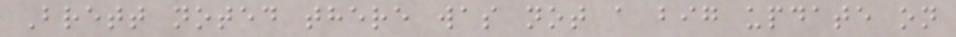Brett noted there was not a big update on
